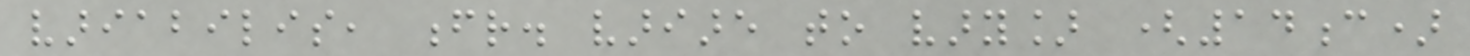variabilis, fr. variare to vary] (14c)
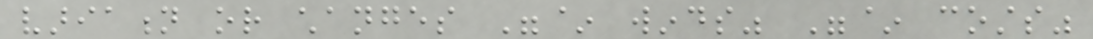variation or changes "~ winds" "~ costs"
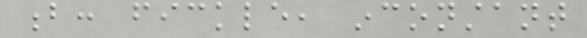b: fickle, inconstant
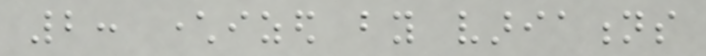2: characterized by variations
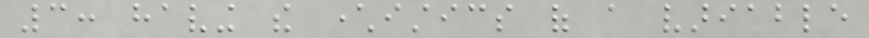3: having the characteristics of a variable
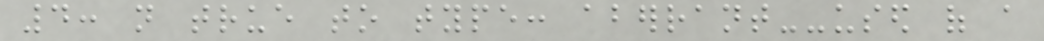4: not true to type: aberrant--used of a
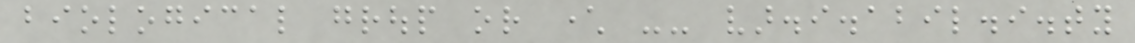biological group or character -- var.i.abil.i.ty
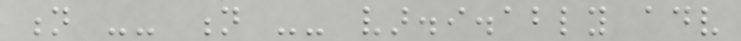n -- n -- var.i.ably adv
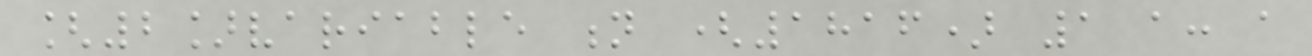[2]variable n (1816) 1 a: a
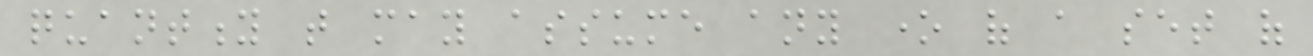quantity that may assume any one of a set of
